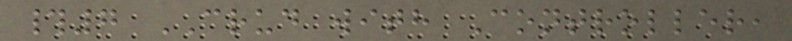#7 CRUD with Controller,
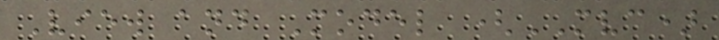View and Model (MVC)
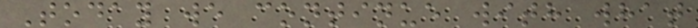Today we continue with what
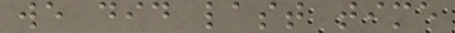we did last time
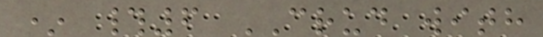* #6 CRUD with
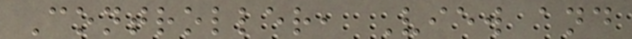Controller, View and
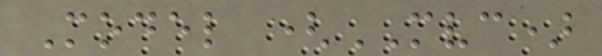Model (MVC)
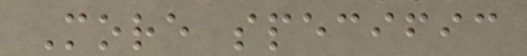More specific
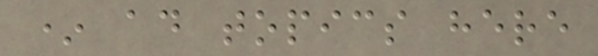* ad topics here
